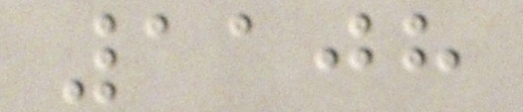1108
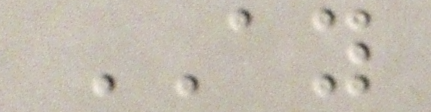AY
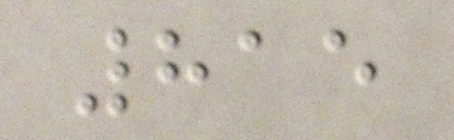815
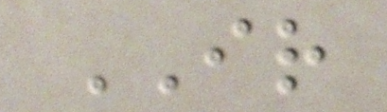IR
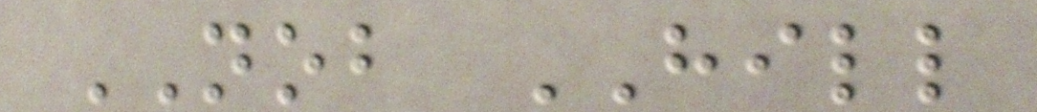NOB HILL
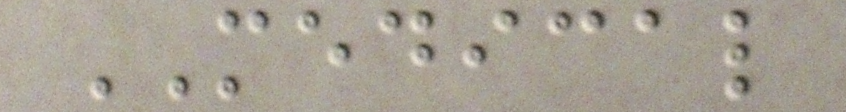MEDICAL
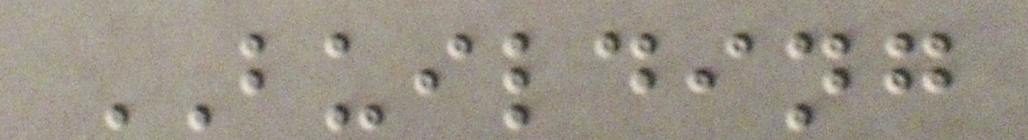BUILDING
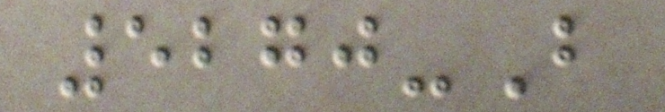5270-B
